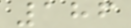186
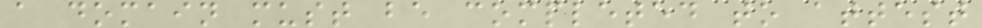a domain must be completed to attest
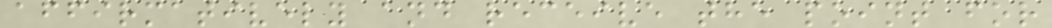affirmatively and receive the point for
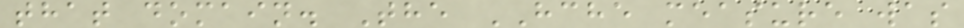that domain. The HCHE measure was
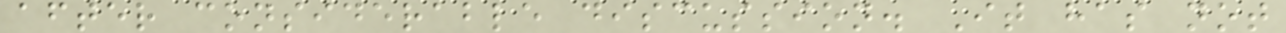after considerable discussion. It has not
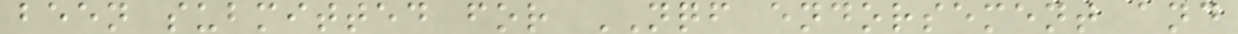been submitted for NQF endorsement and
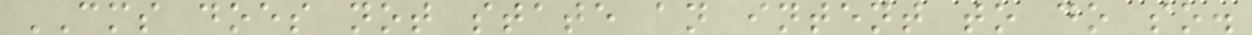CMS does not state an intent to do so.
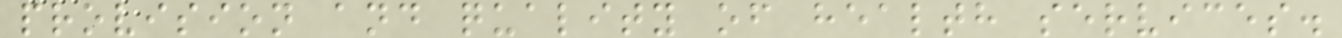provision and quality of health services.
